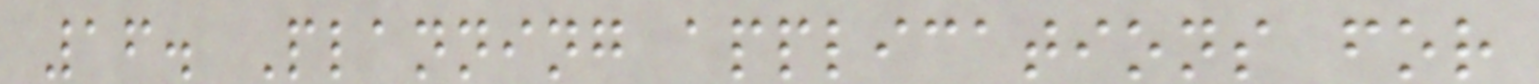16. Planning applications for
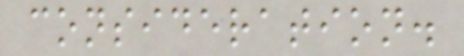consideration.
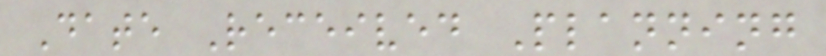Date Received Planning
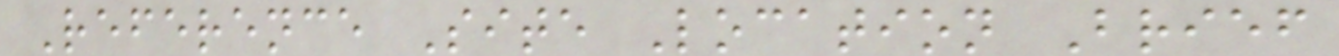Reference Site Location Brief
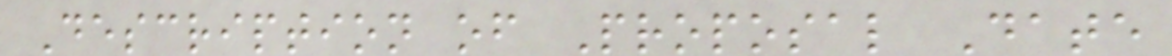Description of Proposal Date
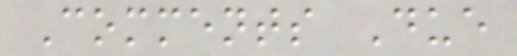Comments Due
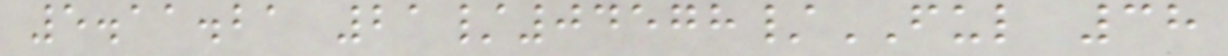5.11.21 21/04578/FUL 38
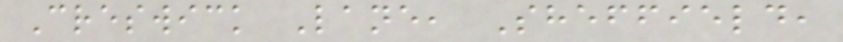Creswick Lane, Sheffield,
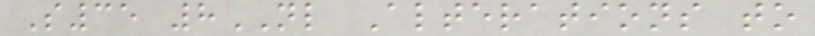S35 8NL Alterations to
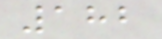182
